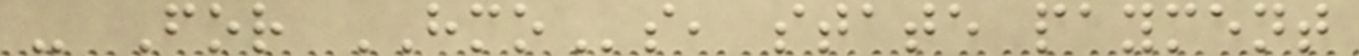- For HMOs, state payment
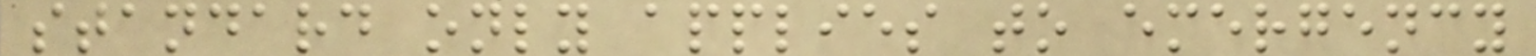standard only applies to emergency
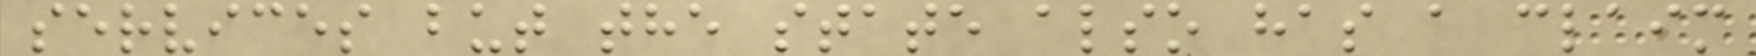services but the state also has a claim
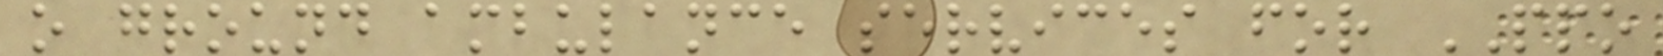o ground ambulance services for PPO
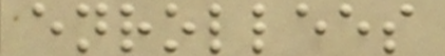enrollees
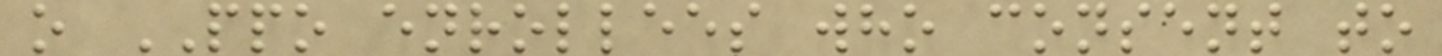o PPO enrollees who consent to
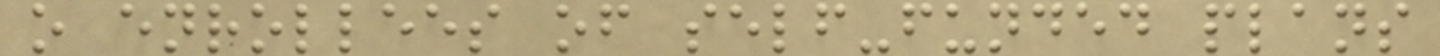o enrollees of self-funded plans
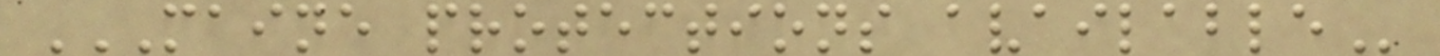MAINE PROTECTIONS AVAILABLE
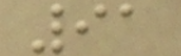91
